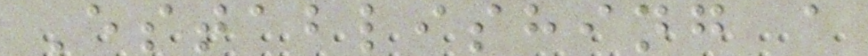Establishing a
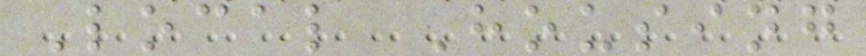Local Housing
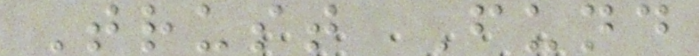Trust Fund
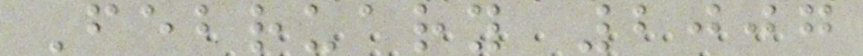February 2007
